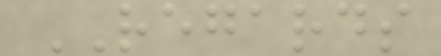REGARDS
